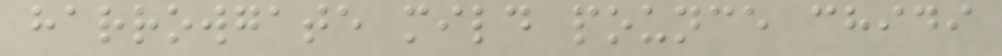harrowgate mild pounce chidi
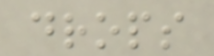drops
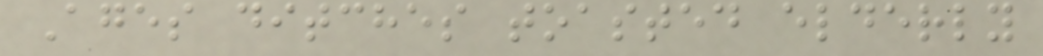Ages ditches toasted elderly
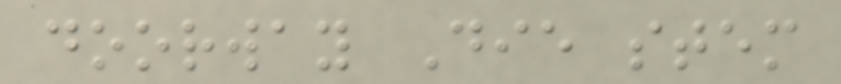doorway Die stem
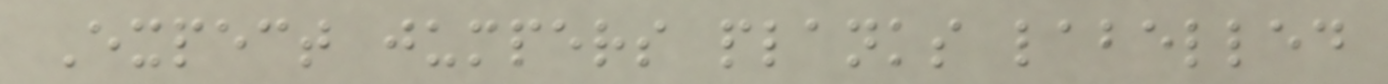Expect jumpers planks labelled
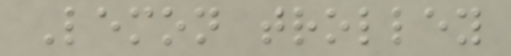Lemon trolley
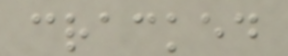cracked
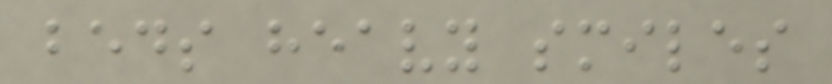beds heavy smiles
